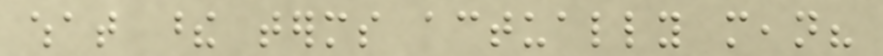what these terms actually mean?
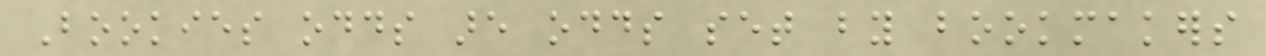Bookies odds are odds set by bookmakers
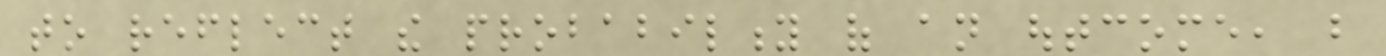to reflect the probability of an outcome, but
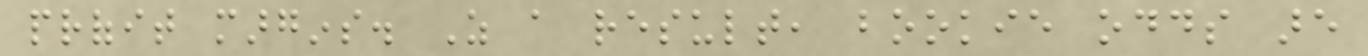profit margins. As a result, bookie odds are
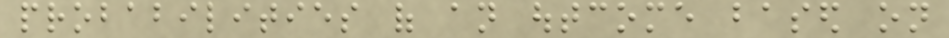probabilities of an outcome based on
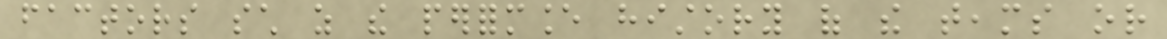factors such as the performance history of the teams or
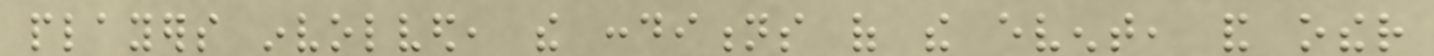players involved, the conditions of the event, and other
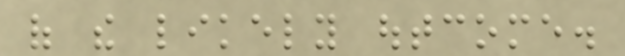of the likely outcome.
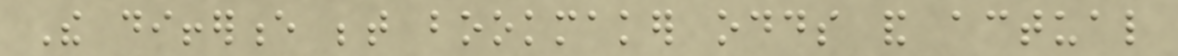The difference between bookmaker odds and actual
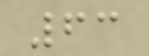63
